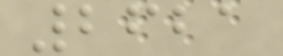2621
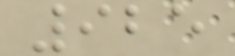925
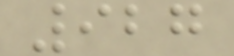927
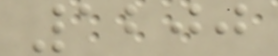1200
